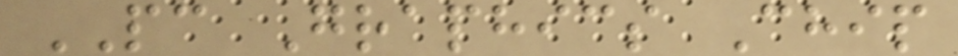PC Graphics Chip
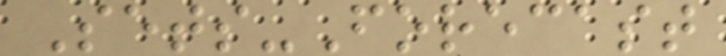Sets-Forecast
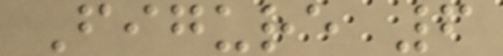Figure 6
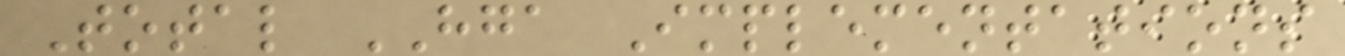Total HGA Implementations
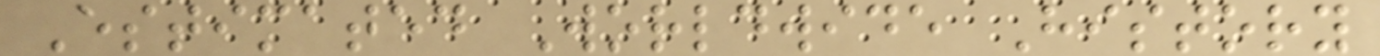Estimated Worldwide History
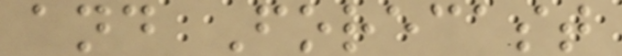and Forecast
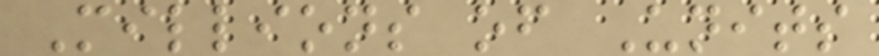Millions of Units
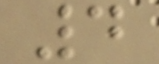4
